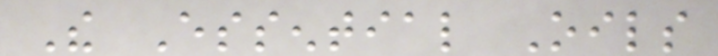The Essential Oils
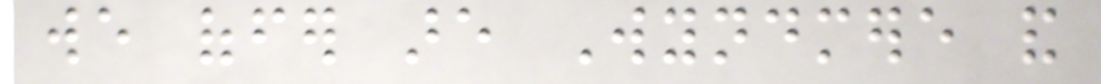we offer are Wyndmere and
